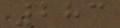283
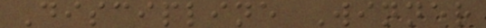Discipline Winner
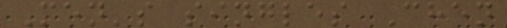Men's singles Chen
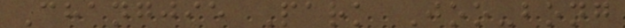Changjie Park Joo-bong
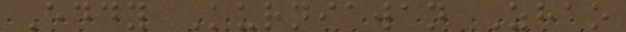Eddy Kurniawan Zhao
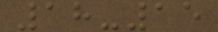18-15
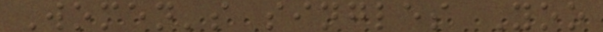Women's singles Yoo
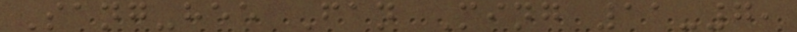Sang-hee Fan Ming 11-7,
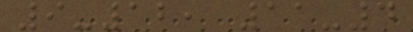9-12, 11-4
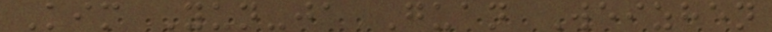Kim Yun-ja Guan Weizhen
